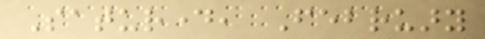Saturday, February
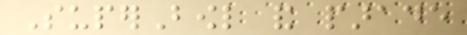SuperBowl and parade
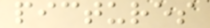pictures
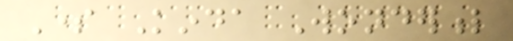Some Kinda Wonderful
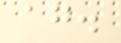again.
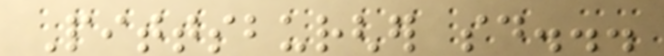Pittsburgher said...
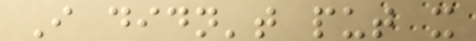I didn't put it
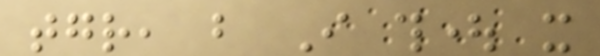together, but I thought it
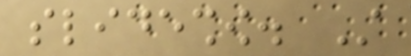slideshow. Still
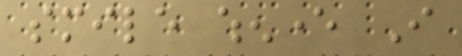smile whenever I
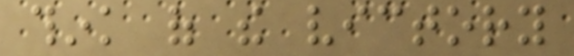think of the victory
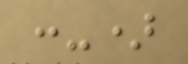:-)
